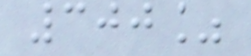300%
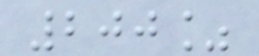200%
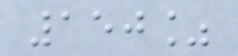150%
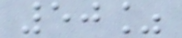50%
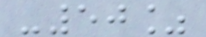-50%
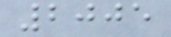2005
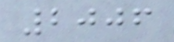2006
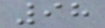98
